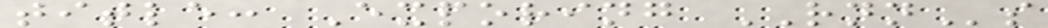title: Exporing RNNs
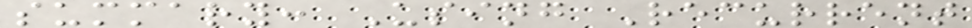summary: Using Recurrent
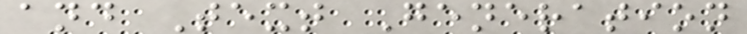and Text Generation
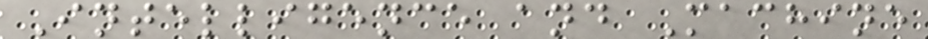Intelligence and Machine
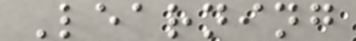Learning
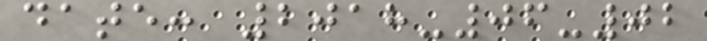date: 2018-06-02
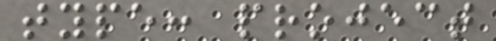type: project
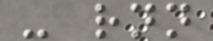- rnn
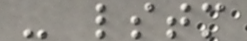- lstm
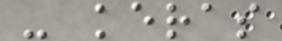- keras
